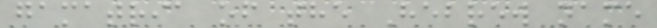gamatria of the Hebrew name
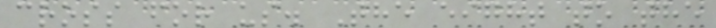cross for us. The eight to the
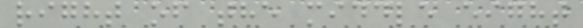right of the middle eight
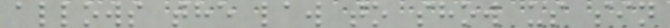allows the law to show us sin
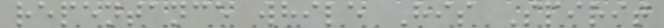repentance while His Spirit
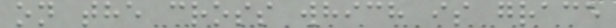on the cross which is grace
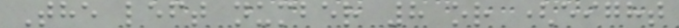The left number 8 or (eight
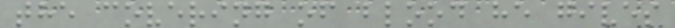the covering of blood he gives
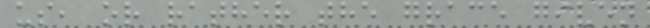us, or rather the grace given
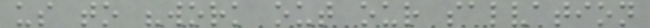us to "work out our salvation
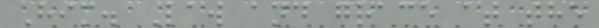Him. Law and grace at the
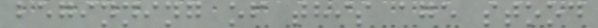beginning of this age stood
